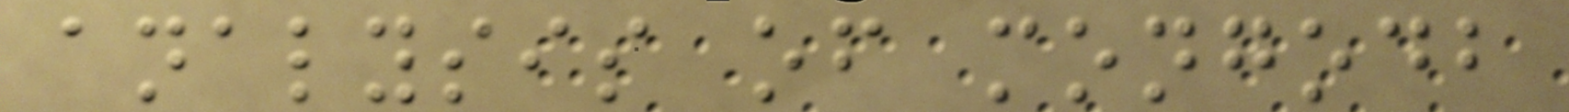analysis of mongodb
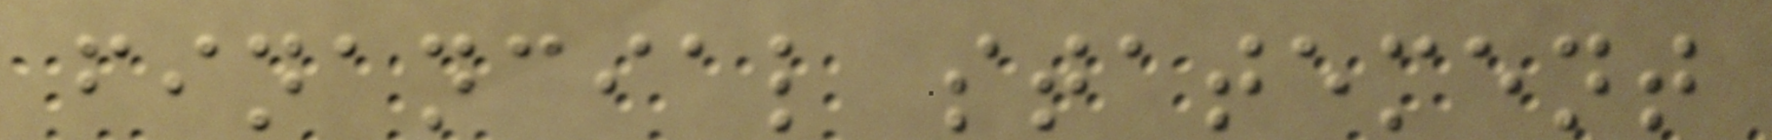financial statement
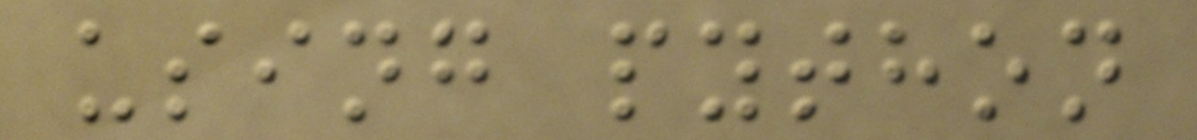using python
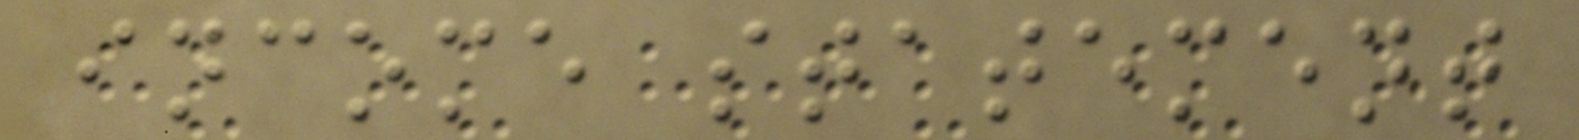income statement
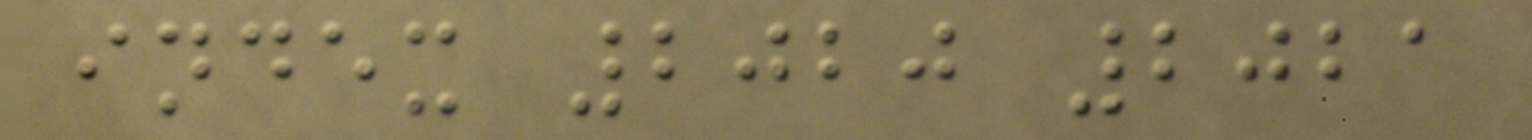index 2020 2021
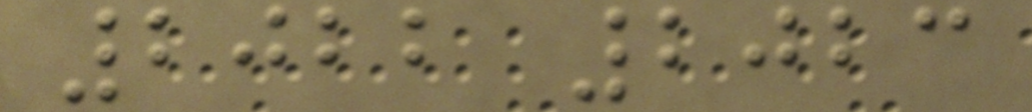2022 2023
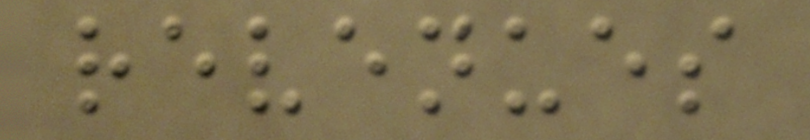revenues
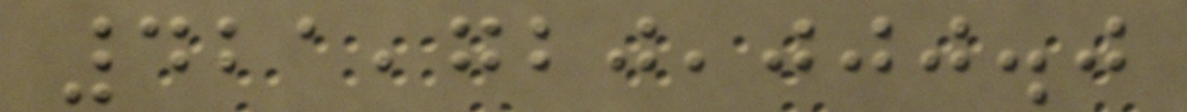421,720,000.0
